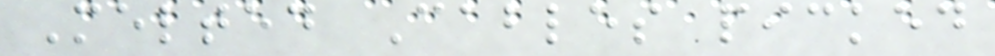Melted Cables picked
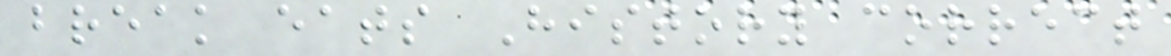break eats History correct
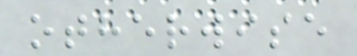otherwise
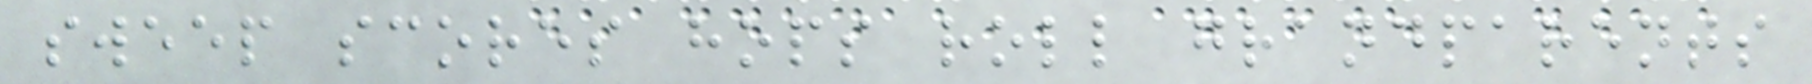sweep scores hops roll grandparents
